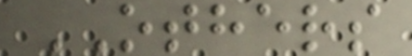OTHERS
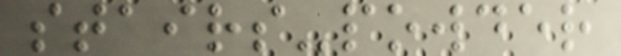stairs-powder
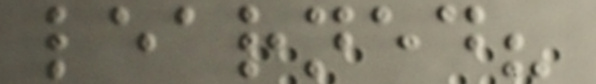learned?
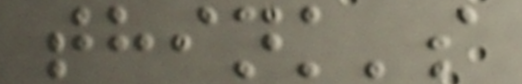think's
